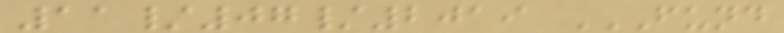11/07/2019 FUND
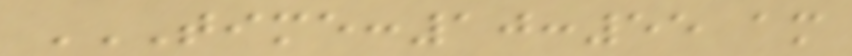TIME:10:55 AM
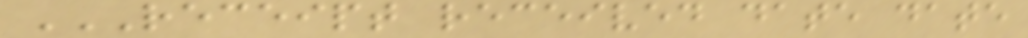RECEIPT RECEIVED DATE DATE
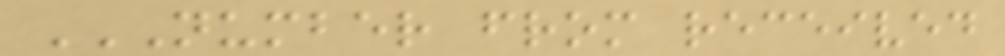NUMBER FROM RECEIVED
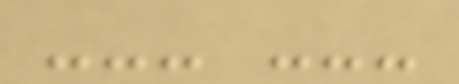--- ---
